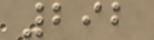292
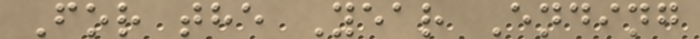For the Year Ending
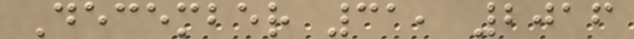December 31, 2016
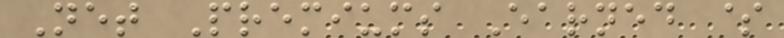Net Premiums Earned $
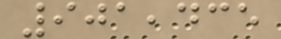901,435
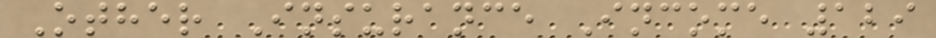Other Insurance Income 129
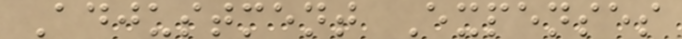Adjustment Expenses
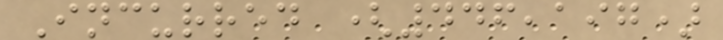Incurred (446,197)
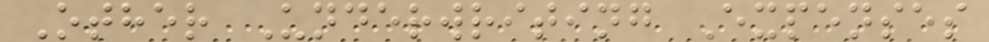Other Underwriting Expenses
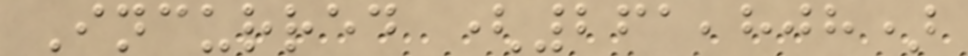Incurred (261,808)
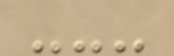---
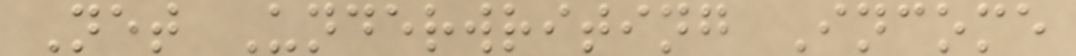Net Underwriting Income
